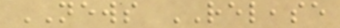NEWS RELEASE
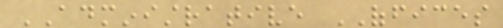ADMINISTRATIVE OFFICES
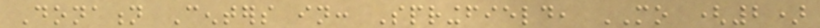Donation Centers in: Springfield, MO (2)
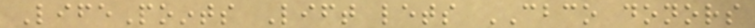LifePoints Lift lets CBCO donors
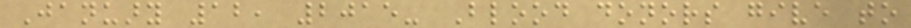January 12, 2015- Blood donors give to
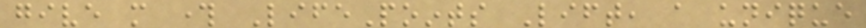give more through LifePoints Lift, a unique
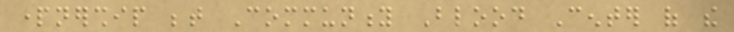partnership between Community Blood Center of the
